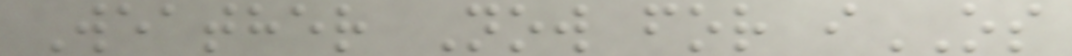Weather Now for iOS
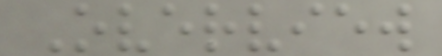Overview
